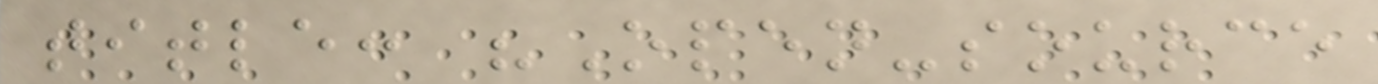title: "Open-source
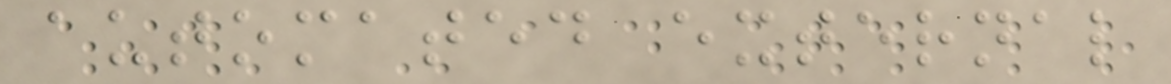automated external
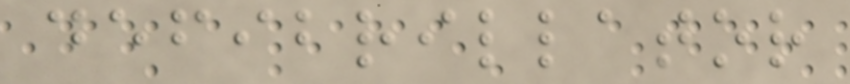defibrillator
